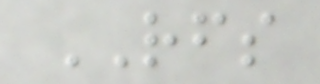RFS
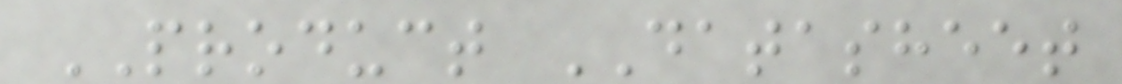PRODUCT DATASHEET
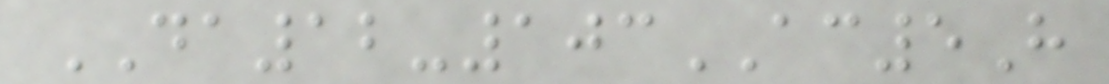DA12-103AC5H
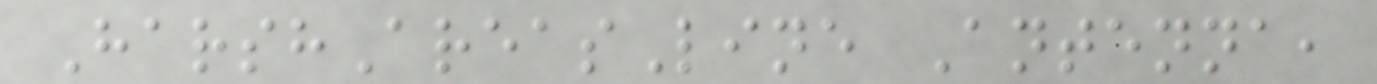HarshAreasLine Antenna,
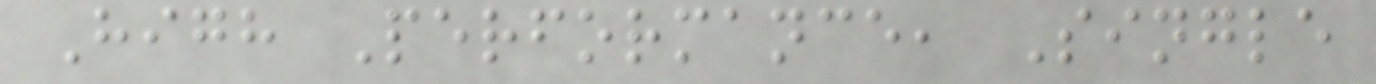High Performance, Single
